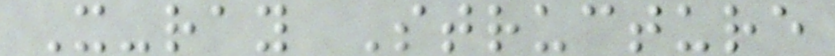X-ray Structure
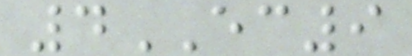4EC9
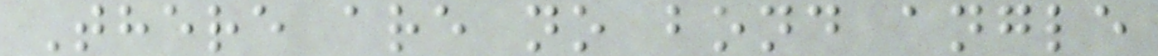There are no bond angle
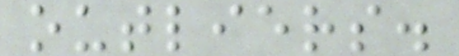outliers.
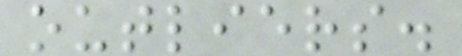outliers.
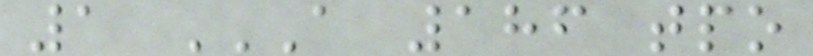1 A 186 TPO
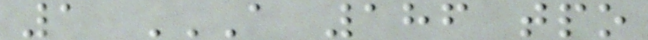1 A 186 TPO
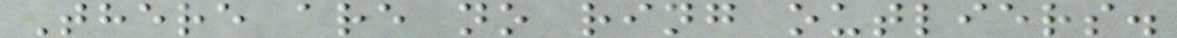There are no ring outliers.
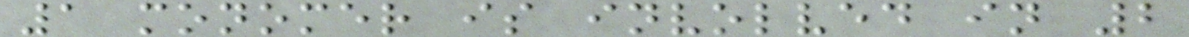1 monomer is involved in 2
